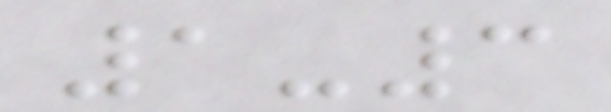1-3
